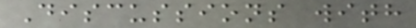Discussions with
